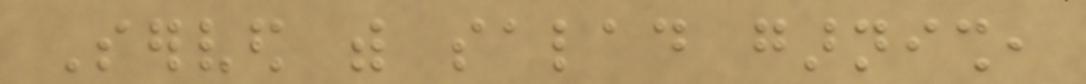Served with salad garnish,
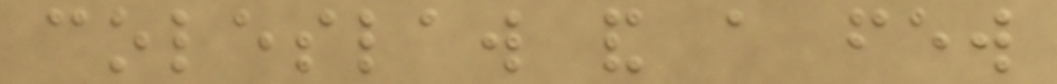coleslaw and a few
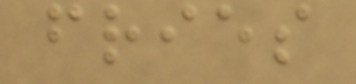fries
